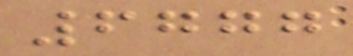6777
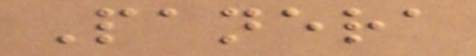Panera
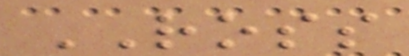ROSS
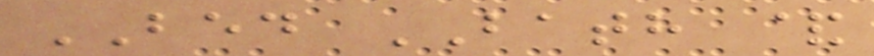BED BATH &
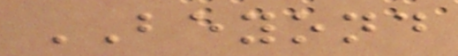BEYOND
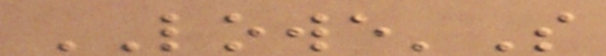LOWE'S
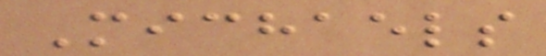Michaels
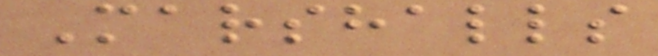Marshalls
